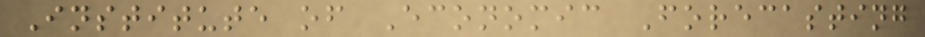Institute of Economic Forecasting
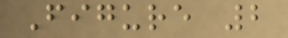Figure 2
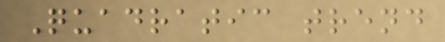Quadratic trend
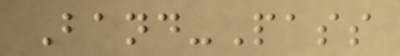Band-Pass
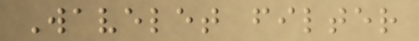Wavelet filter
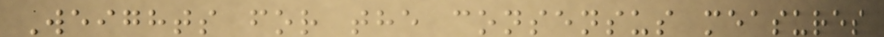Weights for the consensus measures
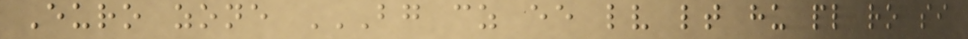Euro zone BG CZ EE LV LT HU PL RO SI
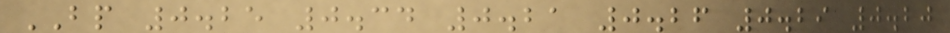BP 0.25 0.34 0.21 0.26 0.29 0.20
